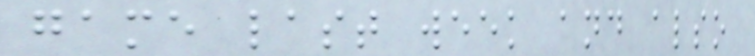game last week and also
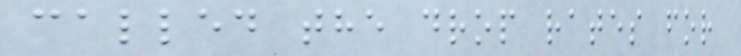called the drop rates for
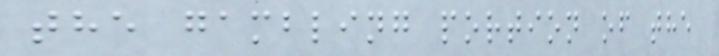the gambling portion of the
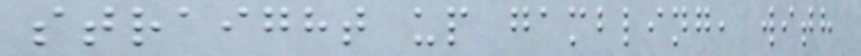straight up gambling, with
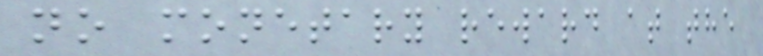no monetary reward at the
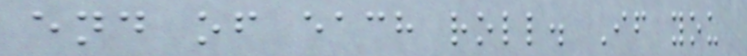end of each roll. If you
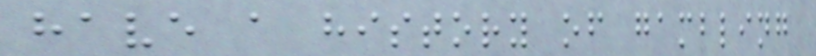have a history of gambling
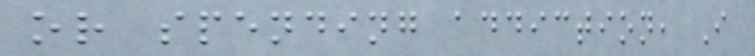or spending addiction, I
